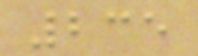235
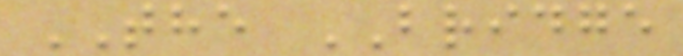THE BRIDGE
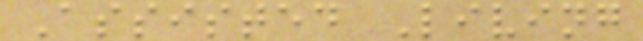Assisted Living
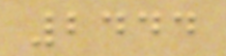2444
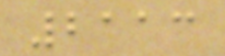2113
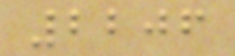2206
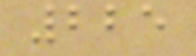225
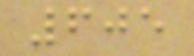605
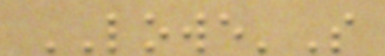LOWE'S
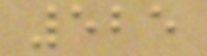525
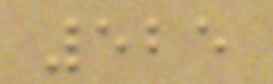525
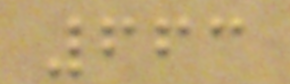663
